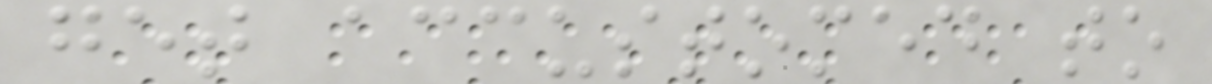get accustomed to
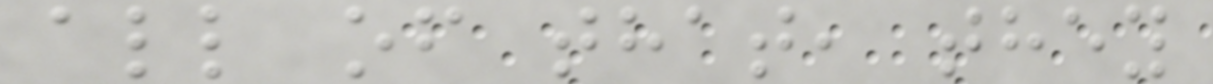all of that, they
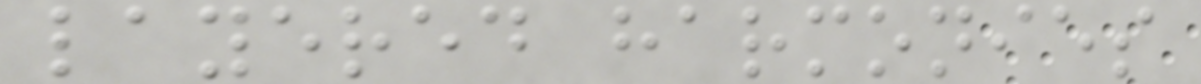layered harmonies
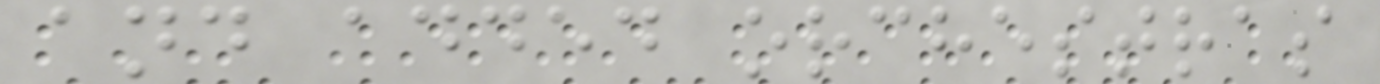and added orchestras
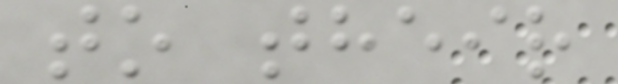to their
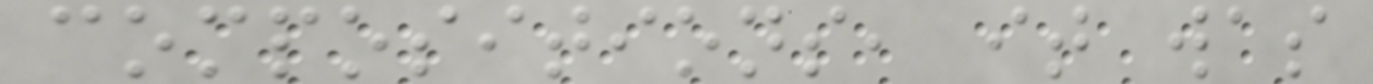compositions, it was
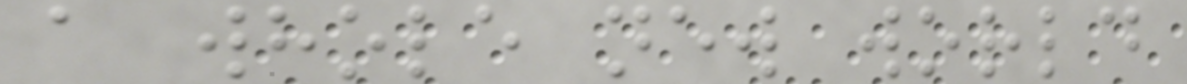a whole new world
